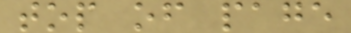top of page
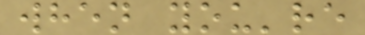when you're
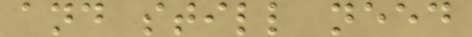and still need
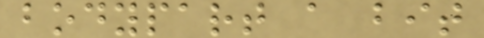bodypart a bit
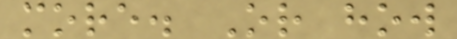more. Or how
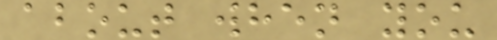about when you
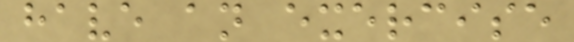have an exercise
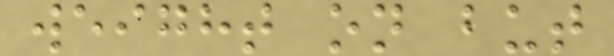weight on but
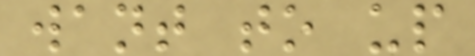want to up
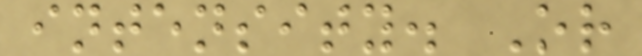intensity. Or
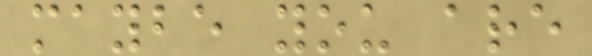maybe you are
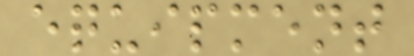equipment
